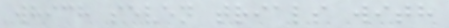which seven trials with
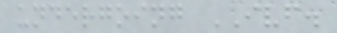undergoing IVF.
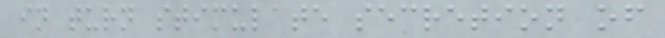in turn stimulate secretion of
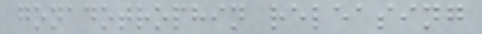gonadotrophin releasing
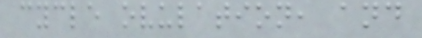cycle ovulation, and
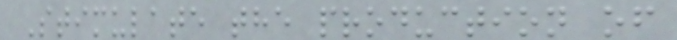Stimulate the production of
